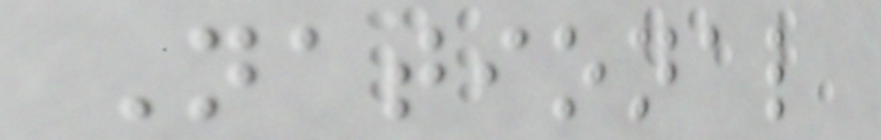National
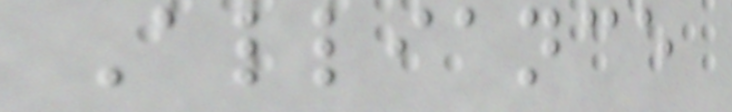Alliance
